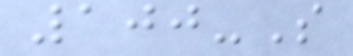100-S
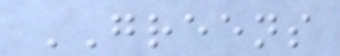GREENS
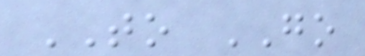TO GO
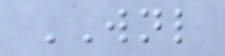WNL
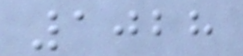1028
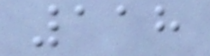118
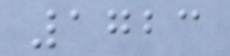1723
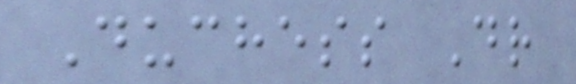Duchess Dr
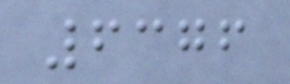6376
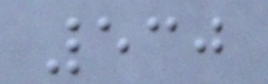530
